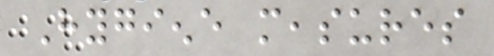Hygiene measures
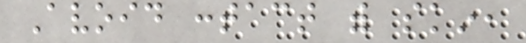Avoid contact with skin,
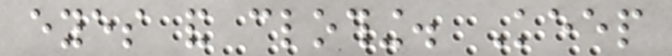eyes and clothing. Keep
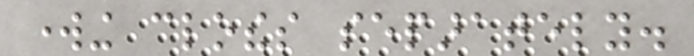working clothes separately.
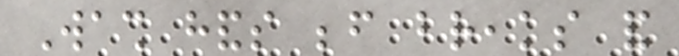Wash hands before breaks and
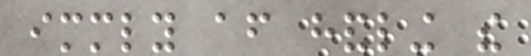immediately after handling the
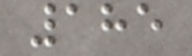185
